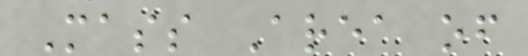Mass Area of
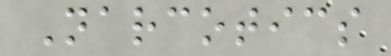Narcotics
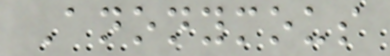Anonymous
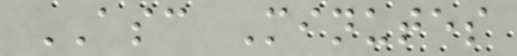ASC Minutes
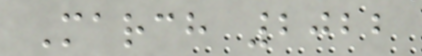March 2022
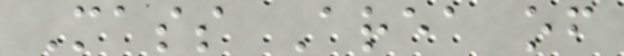Mass Area of
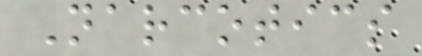Narcotics
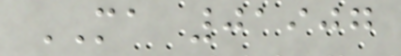MA 01907
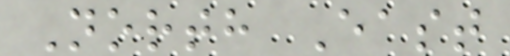North East
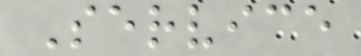Service
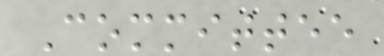Committee
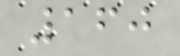160
